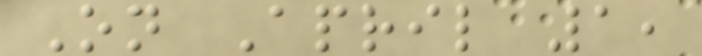On April 1,
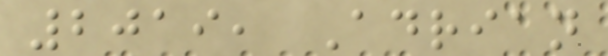2019, Adrian
